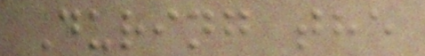During the
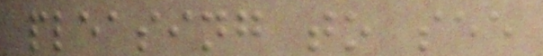pleasing to see
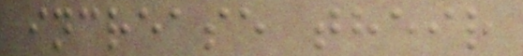increase their
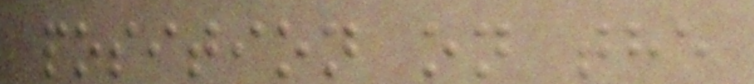position on the
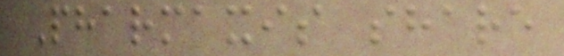Pharmaxis share
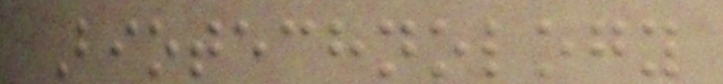Biotechnology
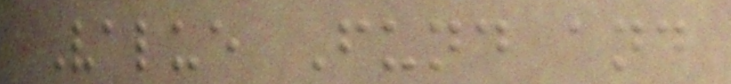Value Fund and
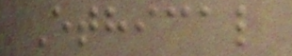Ethical
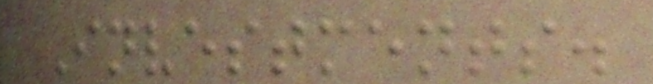Investments.
